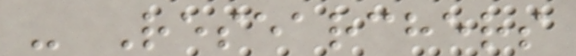- Researchers
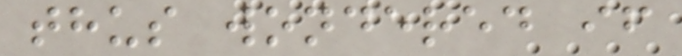thus wondered if
